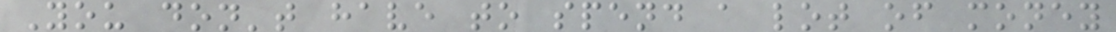You don't have to spend a lot of money
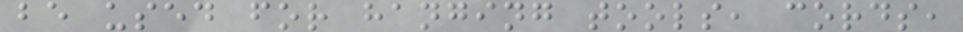be used for hanging tools, cords,
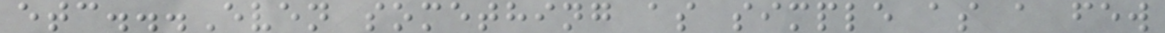etc...Even something as simple as a few
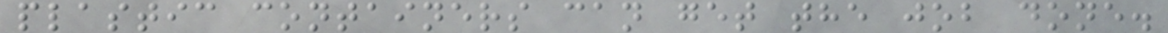plastic containers can get the job done.
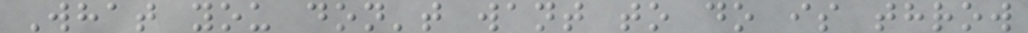What you don't want to do is throw
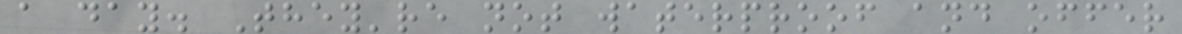a day. They're not waterproof and offer
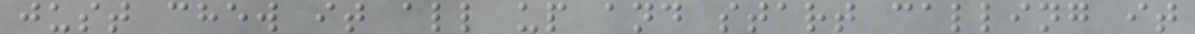just chew it all up and start calling it
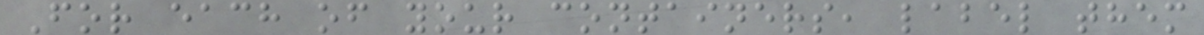For each of your containers, label them
